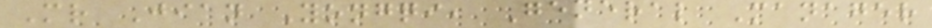Mr Jian Yongqi, General Manager
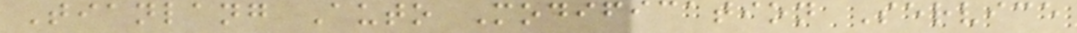Tianlang Auto Modification Service
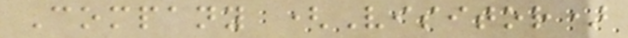Company (Visitor)
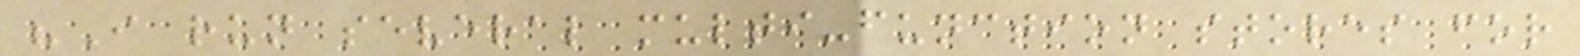"I run several multi-function stores for
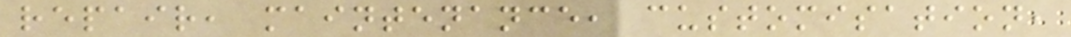repair, maintenance, customisation,
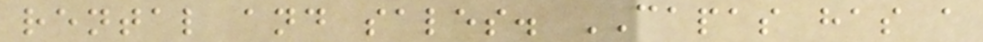rental and sales. CAPAS has a
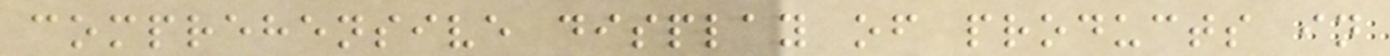comprehensive display of products in
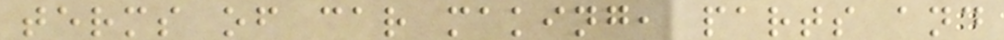terms of car making, parts and
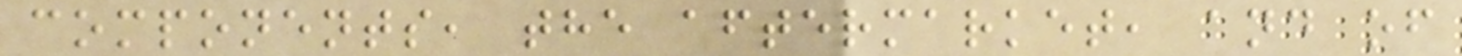components, the aftermarket, and of
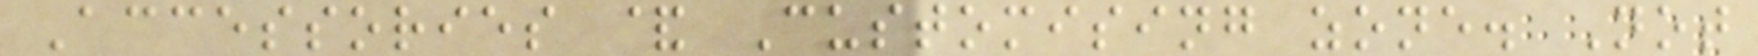Accessories & Customising zone. Not
